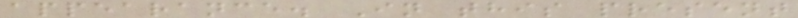appearance. In this present
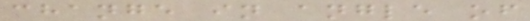change in angle of
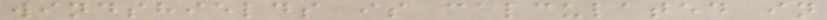windshields is calculated in
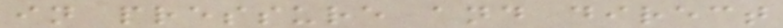in pressure and direct
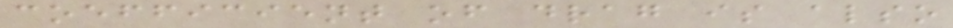coefficient of drag is also
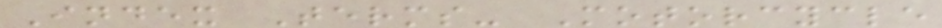Index Terms- Motorcycle
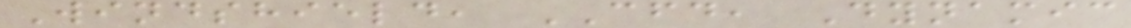Windshield, CFD, Dynamic
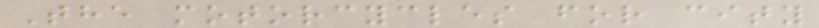The motorcycles for city
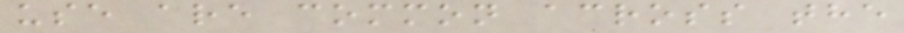use are common across the
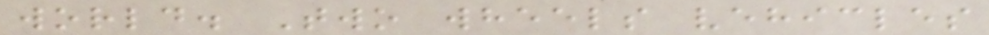world. Two wheels vehicles
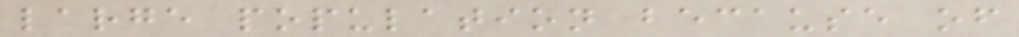large population because of
